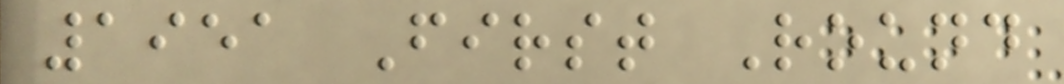1951 First Round
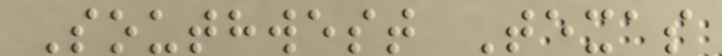Southwest Texas
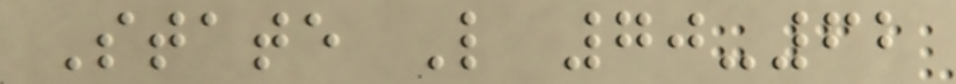State L 70-62
